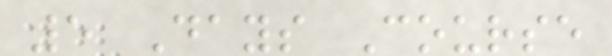5 Days Course
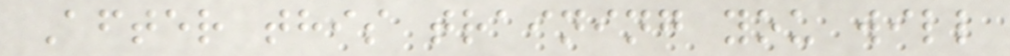After this training you will
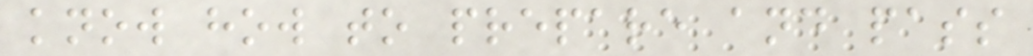know how to prepare and pass
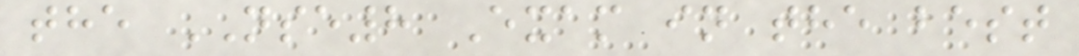the NSE8 Exam in the best
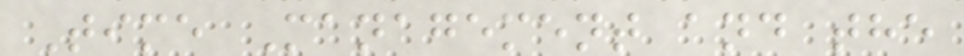Time Management and the
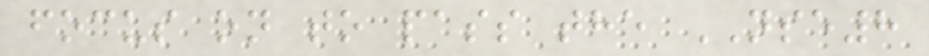focus on to pass the NSE8
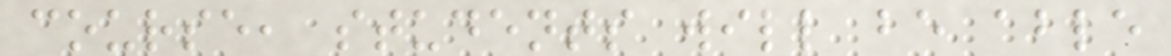course, students will be able
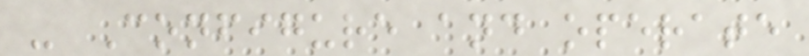- Configure and operate
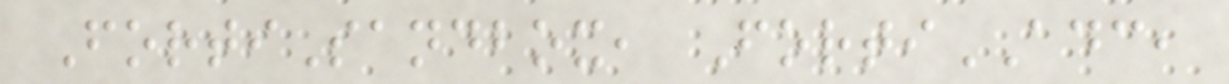FortiSandbox, FortiADC,
